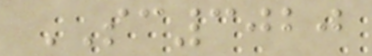SC3020
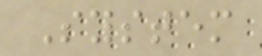System
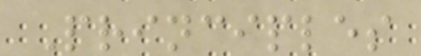Principles
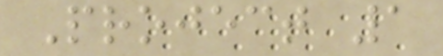Project 1
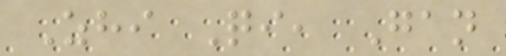Zhi Qi, Gan
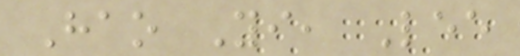Hao Yi, Lee
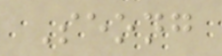Seong
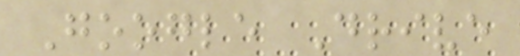Google Drive
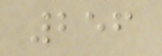256
